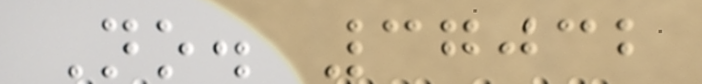No. 37032
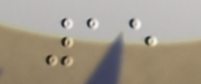15
